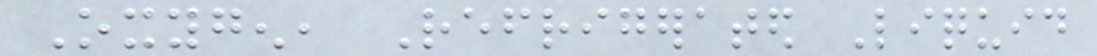Oxygen, Refrigerated Liquid
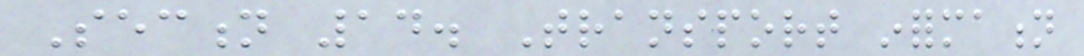Section 14. Transport information
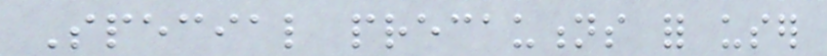Special precautions for user
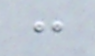:
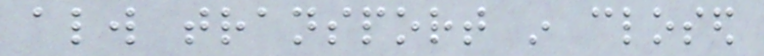always transport in closed
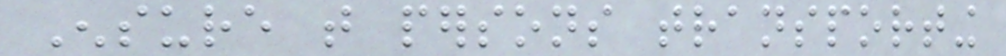Ensure that persons transporting
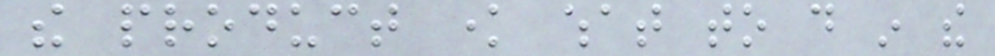the product know what to do in the
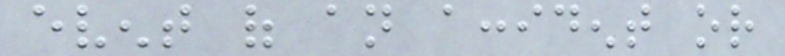event of an accident or
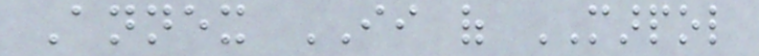Annex II of MARPOL
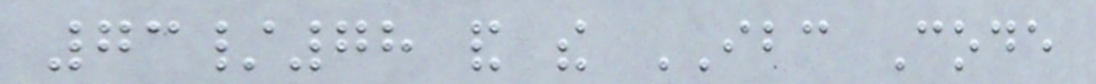73/78 and the IBC Code
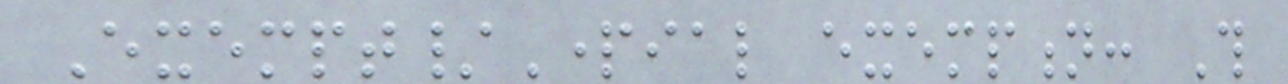Exempt/Partial exemption: This
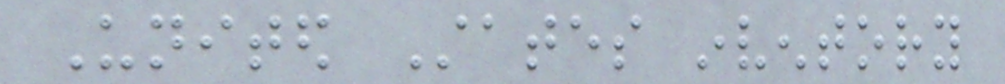United States inventory
